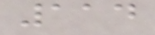114
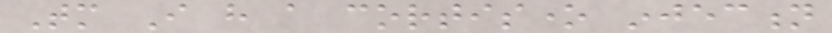Tomorrow I have a cortisone injection
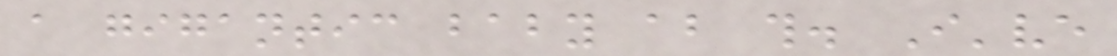a gigantic baby about this. I've
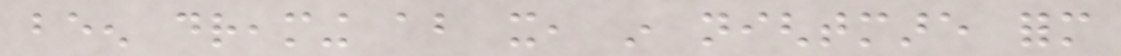been dreaming about it, in nightmare form
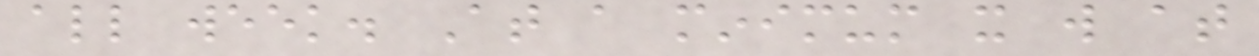all week. At a minimum it will at
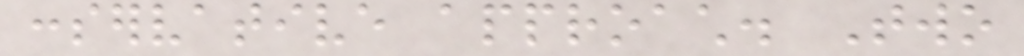conservative approach. Two
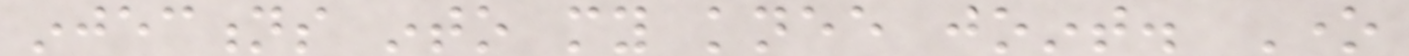injections into my knee joint. One
